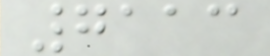7113
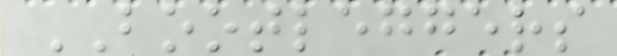BOOTLEGGERS
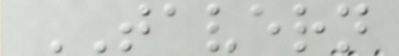TAVERN
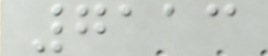7113
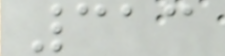313
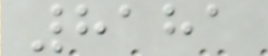8181
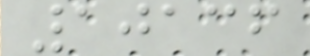10136
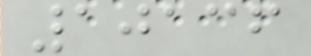10136
